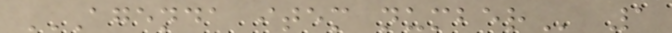AGENDA ITEM NUMBER 1
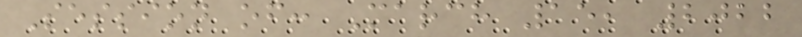Session of: March 15, 2022
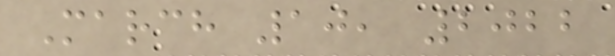March 10, 2022
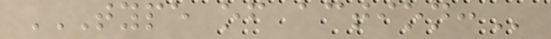TYPE OF ACTION:
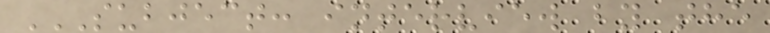SUBJECT: INTERVIEW BY THE
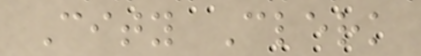City Clerk
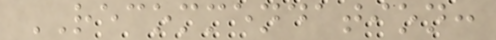RECOMMENDATION:
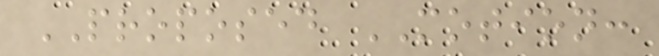PROPOSED MOTION:
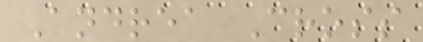Andrea Cross
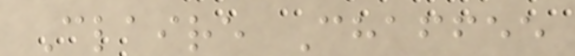Claire Chaffee
